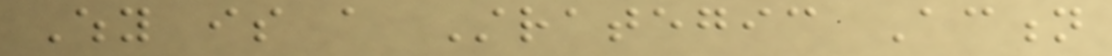Why is a Strategic Action
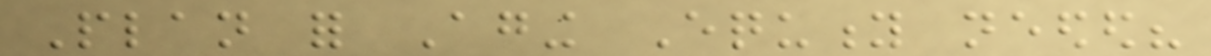Plan for Aging Equity needed?
